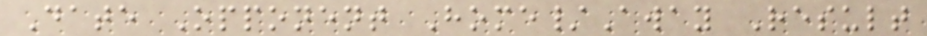Date Opponent Home/Away Result
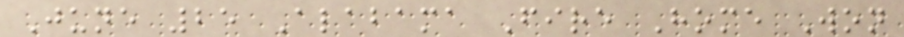June 25 Alabama Fire Home Won
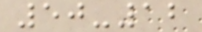50-12
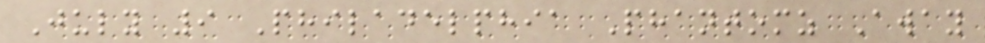July 9 Philadelphia Phantomz Away
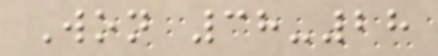Won 38-28
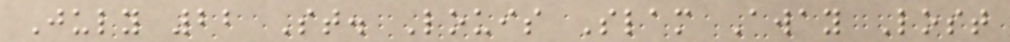July 22 St. Louis Slam Away Lost
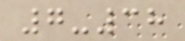7-38
